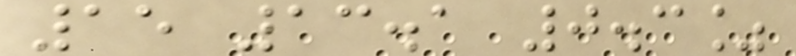15 13.1 0.3%
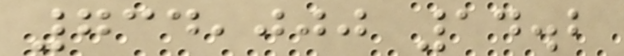734,000 14.2
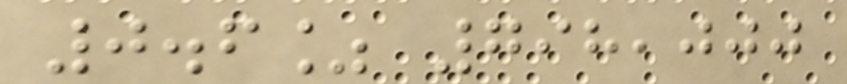0.6% 798,000
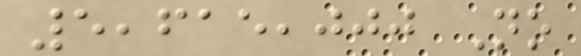5,615,000 No
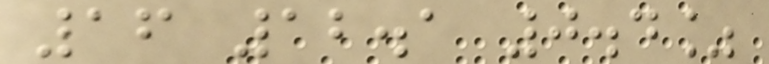16 12.1 0.4%
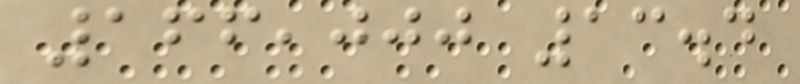166,000 13.4
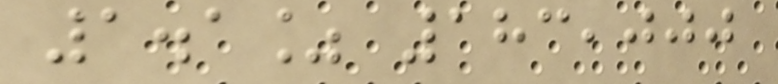1.1% 183,000
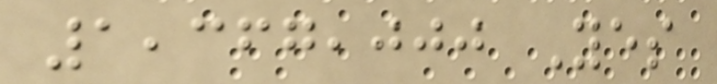1,367,000 Yes
